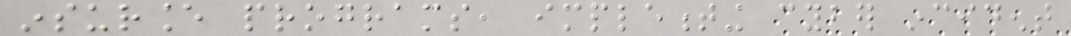insurance programs, implementing cyber incident
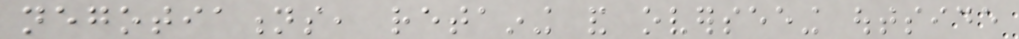negotiations, retaining and overseeing outside
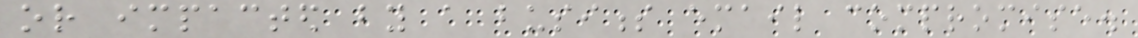or impacted by a business email compromise.
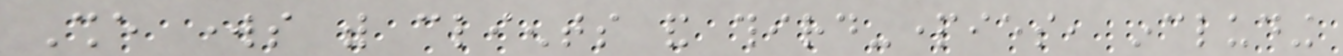She works with clients and third-parties, including
